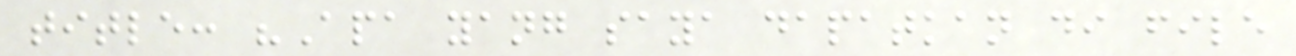title: "Apa yang saya dapatkan di file
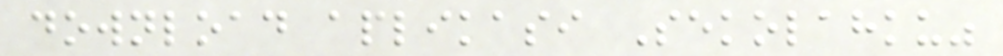download aplikasi Sekolahku"
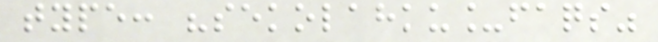type: "sekolahku_faqs"
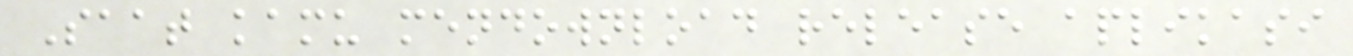Saat kamu mendownload release aplikasi
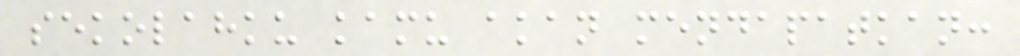sekolahku kamu akan mendapatkan:
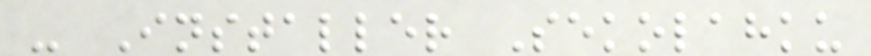- Installer Sekolahku
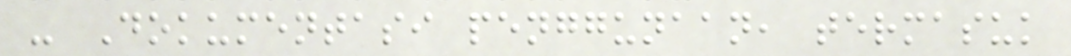- Dokumentasi penggunaan, termasuk
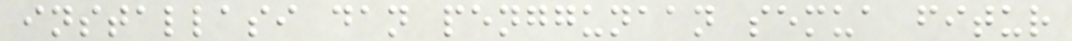installasi dan penggunaan semua fitur
